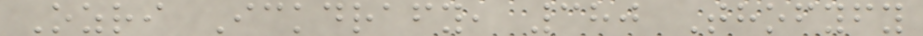Ozri Ickdrafy, 380 Thofyfy
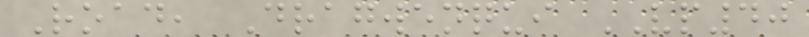Road, Dragwenqui VP40
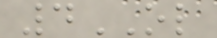4OL
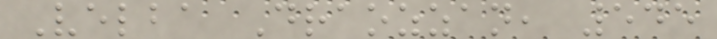Velba Draozzan, 545
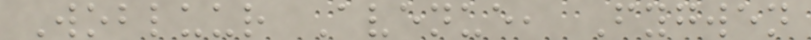Wobluur Avenue, Fygwen
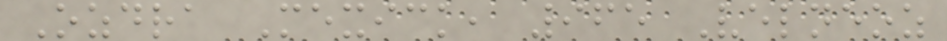Ozdra Mexick, 965 Velneoz
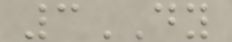3DY
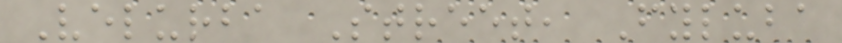Velurba Street, Fyluba
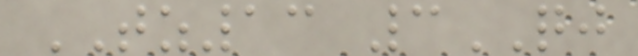TZ13 3QJ
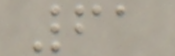61
